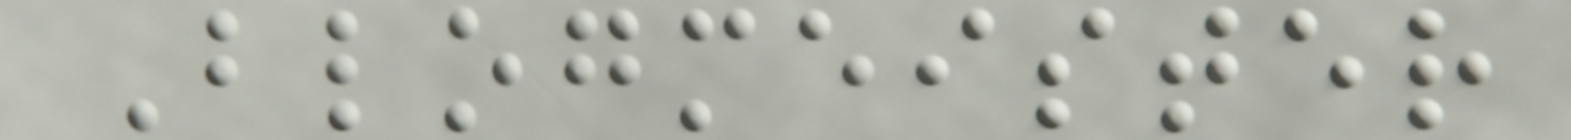Blogmeister
